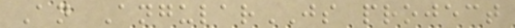An AngularJS project
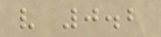v 0.2
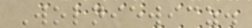Wolniewicz.
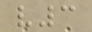v3
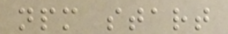npm start
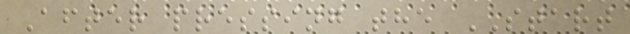After pressing the START
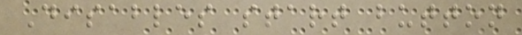Disables start button
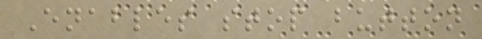Enables stop button
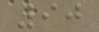90
